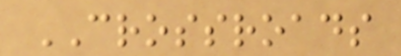CROSSROADS
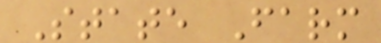State Farm
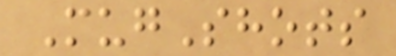MugShots
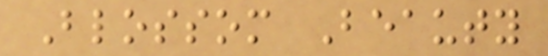Blossom Beauty
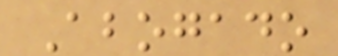Abogado
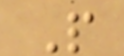P
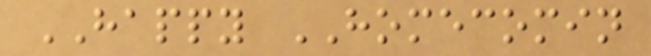HAPPY HOMECOMIN
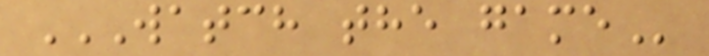WATCH THE GAME
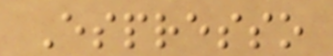Espresso
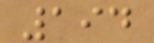194
